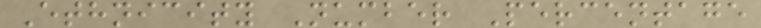Ethnicity Number Percentage
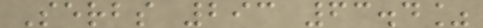Serbs 293 63.4%
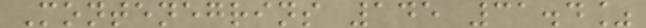Montenegrins 145 31.4%
